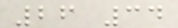26 34
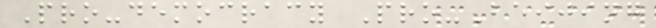Pro-democracy Pro-Beijing
